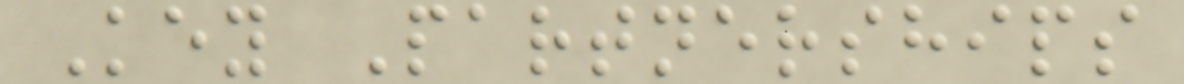Key Partnerships
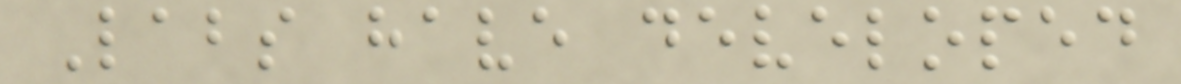Labs have developed
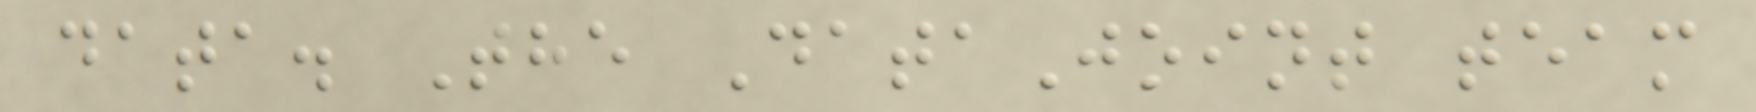data. The DataJoint team
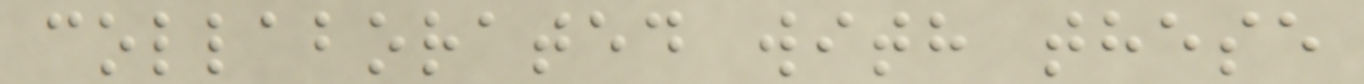collaborated with these
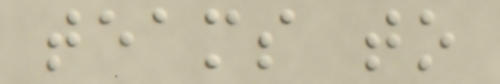teams to
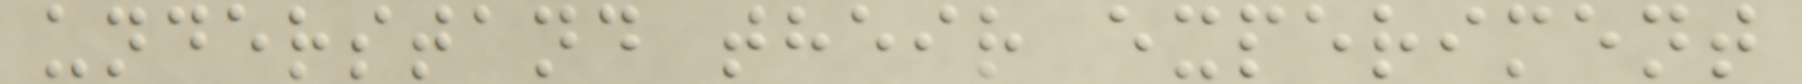understand their experiment
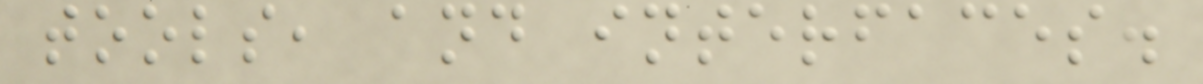tools, and interfaces.
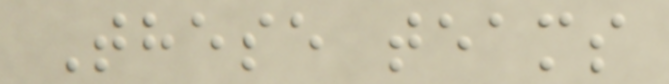These teams
